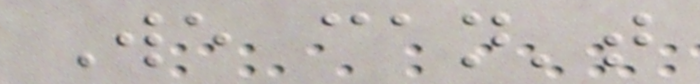We can't
